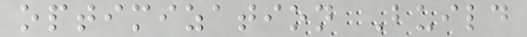optimization Build
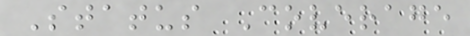Status Coverage
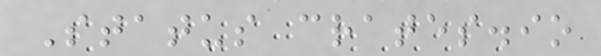Status crates.io
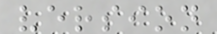version
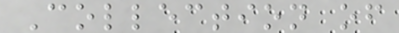Collection of
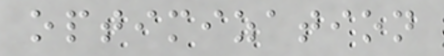optimization
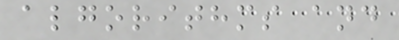algorithms and
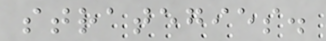strategies.
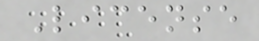License
